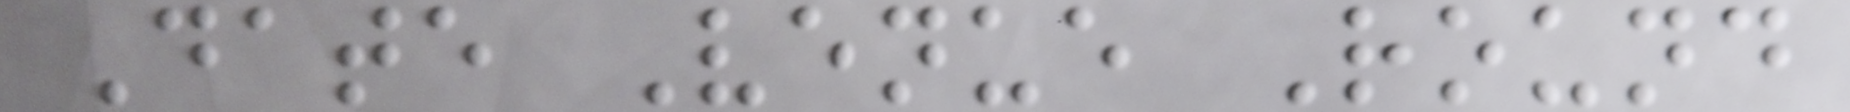Date Venue Round
